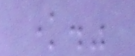know."
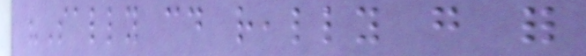"Sally could really go for
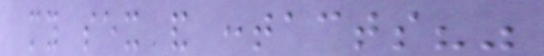my sex and contacts?"
